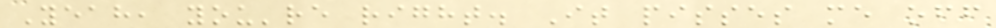Yeah, you're right. It pisses me off
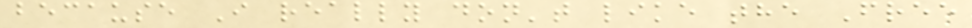because I really don't like the Free
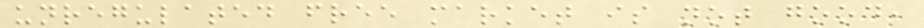unregulated free market is not good,
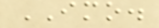IMO.
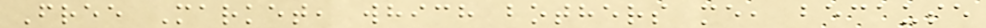Free Market, which bothers me, because
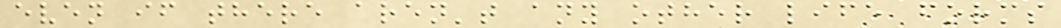even if there aren't any other life forms
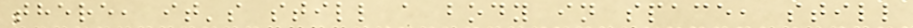there, it's still a body in space, still
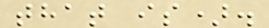that is).
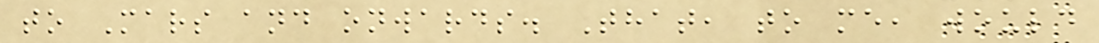to Mars and onwards. That, to me, would
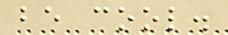be cool.
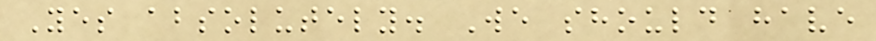Yes absolutely. We should have
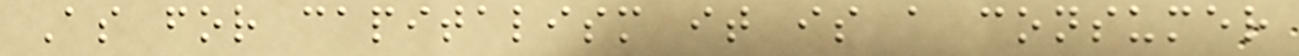As for capitalism it is a consumer
